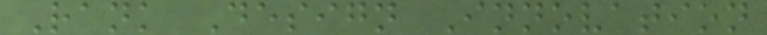Rank Design Innovation
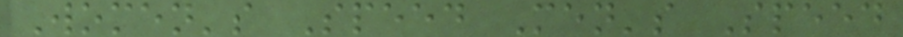Women's Speed Men's Speed
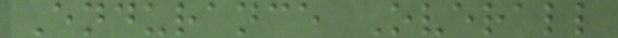Endurance Overall
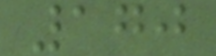170
